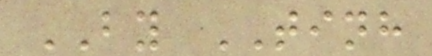BY TINH
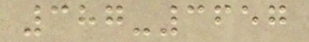387-3657
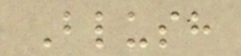Blush
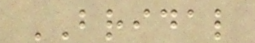BRIDAL
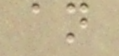an
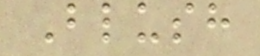Blush
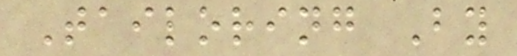Tailoring By
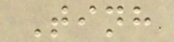Tinh
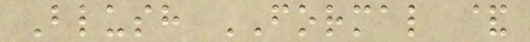Blush FORMAL &
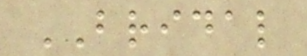BRIDAL
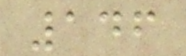146
